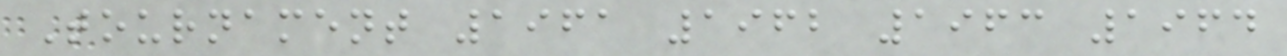Tournament 1961 1962 1963 1964
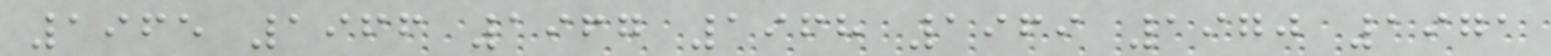1965 1966 1967 1968 1969 1970 1971
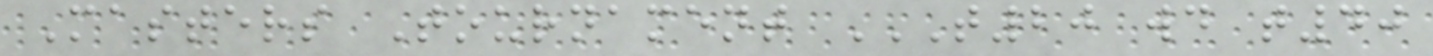Masters Tournament T20 WD T40
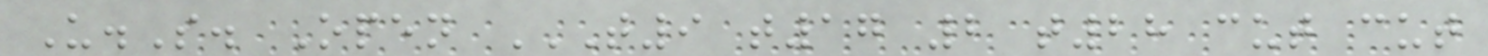U.S. Open T9 T17 2 T28 CUT CUT
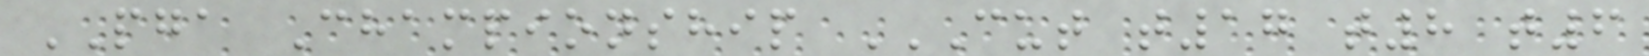PGA Championship CUT T17 T8 T6
